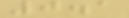0.1
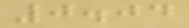0.04
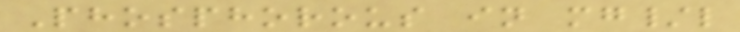Phosphorous in mg/l
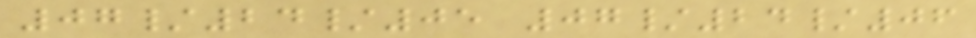07/24/05 07/24/06
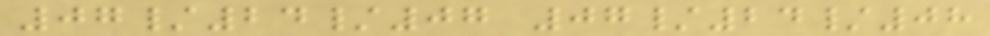07/24/07 07/24/08
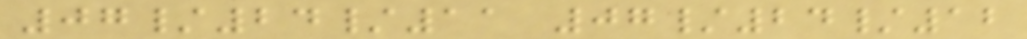07/24/11 07/24/12
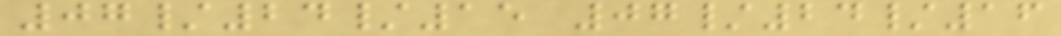07/24/15 07/24/16
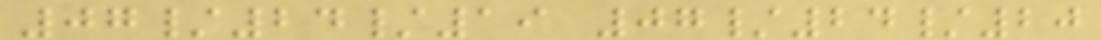07/24/19 07/24/20
